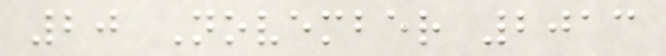20 November 2013
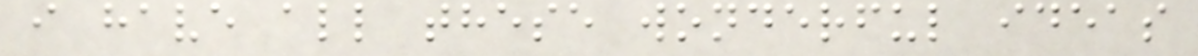i have all these wonderful ideas
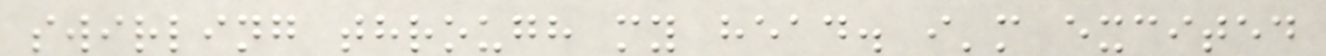swirling through my head. i'm excited
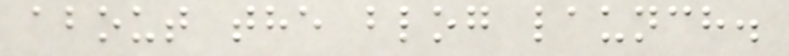about the blog launch.
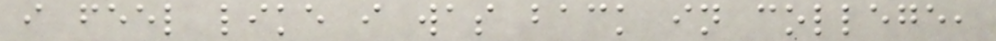i feel like i was back in college,
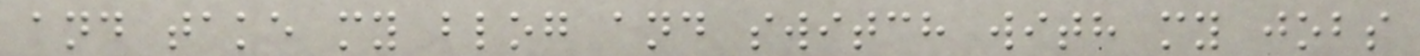and take my blog and switch with my jobs
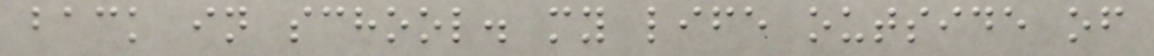back in school. my life outside of
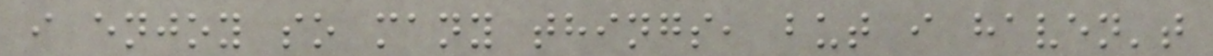i enjoy so many things, but i haven't
